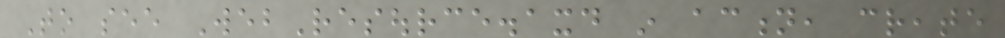To see WebResource.axd in action, create
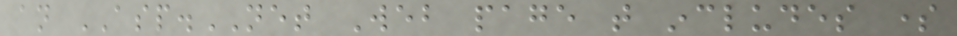an ASP.NET Web page that includes some
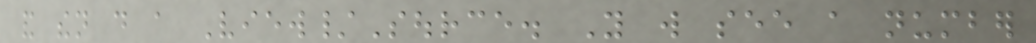and then do a View/Source. You will see a number
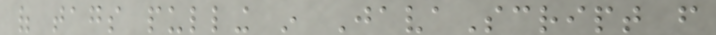of tags pulling in JavaScript from
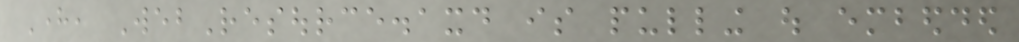Here, WebResource.axd is pulling out embedded
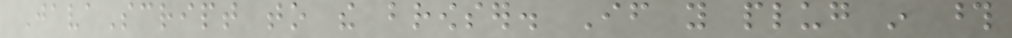JavaScript to the browser. If you plug in those
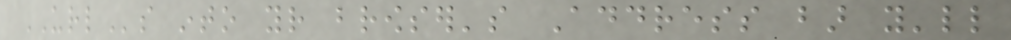URLs into your browser's Address bar you'll
